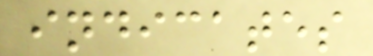indicates
